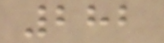282
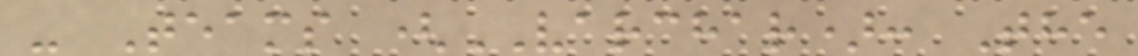- Teams (VARCHAR): The
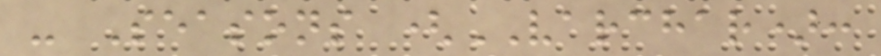- Seasons (VARCHAR):
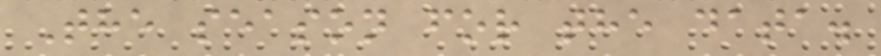The season for the data.
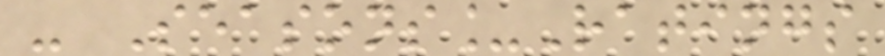- Seasons_Ratings
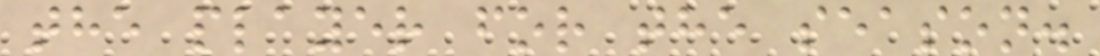the player for the season.
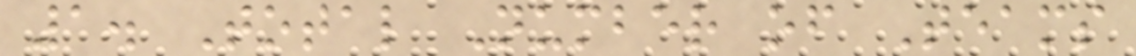1. Total Number of Teams
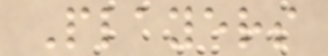Players
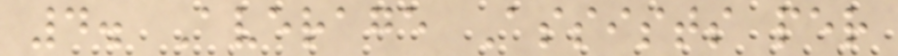4. Average Assists per
